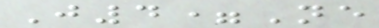J4=Ne
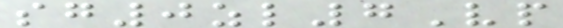sg0zl7Vp
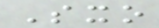Sxo
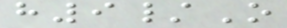h9/O
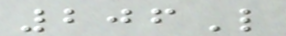206L
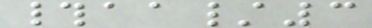#aa/3
